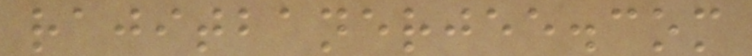rajitbanerjee.com
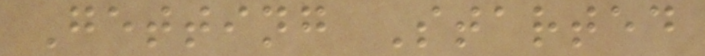Getting Started
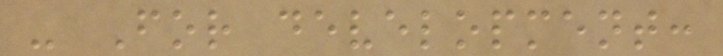- For development:
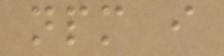npm i
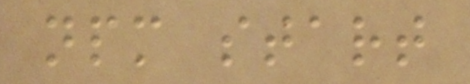npm start
